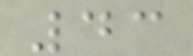43
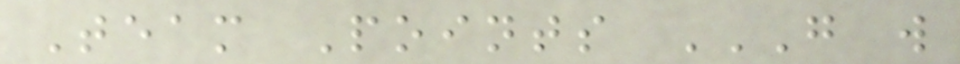Team Points G W
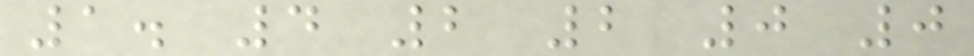1. 4 2 2 0 0
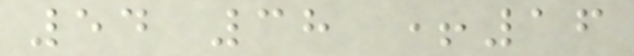54 38 +16
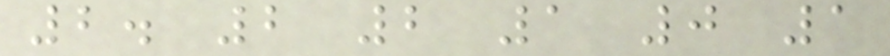2. 2 2 1 0 1
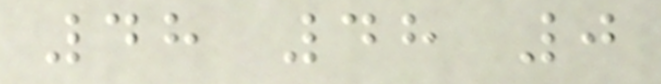48 48 0
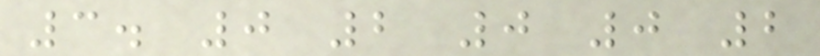3. 0 2 0 0 2
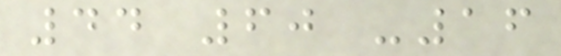44 60 -16
